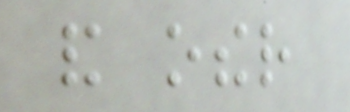and other
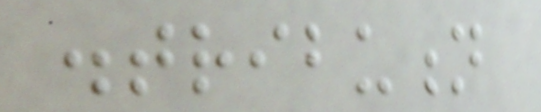distribution
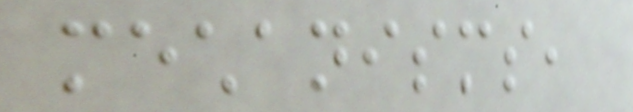mechanisms,
